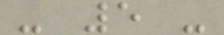- 5 -
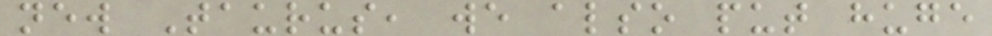new Taurus, we also put huge
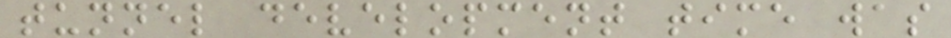tunnel development time was
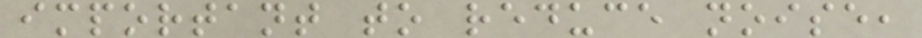important to reduce noise,
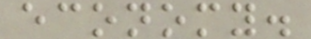economy.
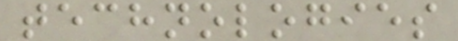technologies
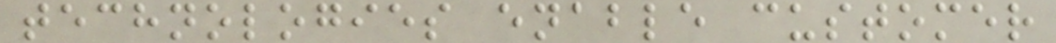technologies enable customer
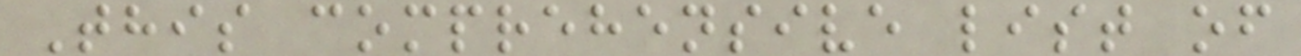This comprehensive list of
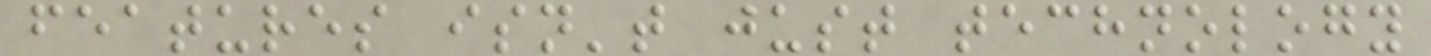features isn't just technology
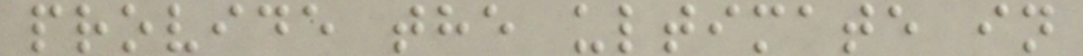provide the ultimate in
